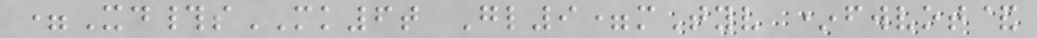=Xd#sMK6t Gl9=mTyv *fwvot&
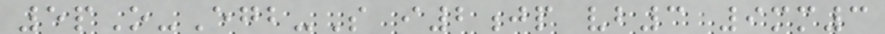5pO-Egb-S i2jp vb3 9mm3
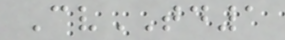CvTD1
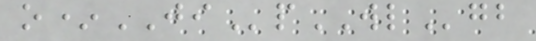o*JIpWLgb
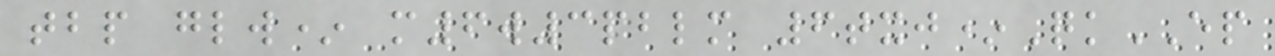tbp glw* m6w3pblm 6txj*QkEP
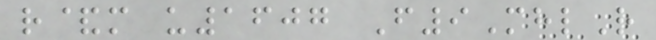r&m u1607 F9MhlR
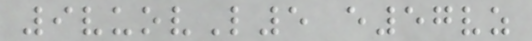9vuovL5 e57vz
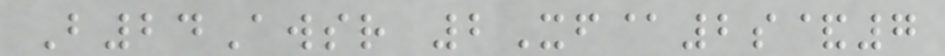B24Awsr 2Xf@2s&7
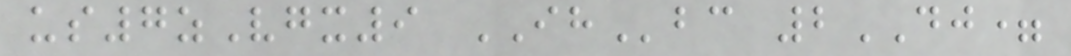us7zVgx9 IHbc 2DJ=
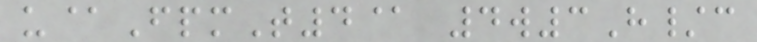u@FpmT4@ 4w3H/c
